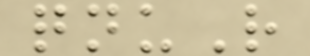qnuR
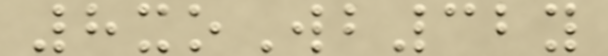8xoWb32y
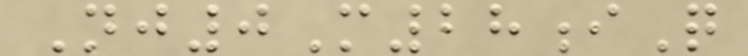Nj0M28iQ
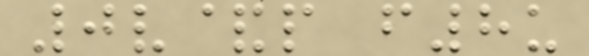0v&p f8u
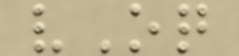vOq
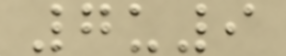7u9
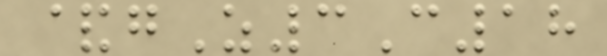&gZ3C18
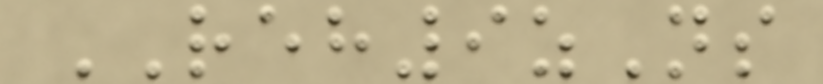REH9zNs
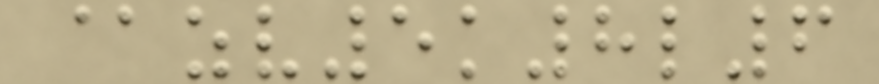@zv5k8l6
